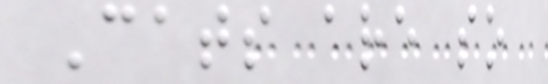Cats are so
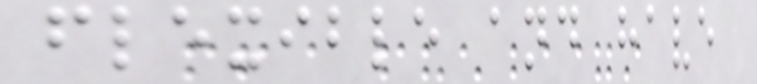flexible and have
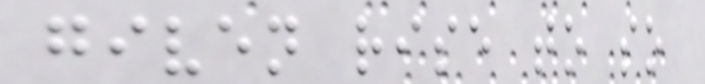given rise to so
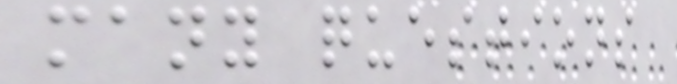many questions
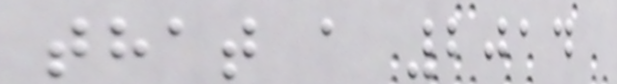that a 2014
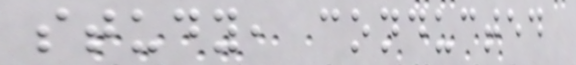study, conducted
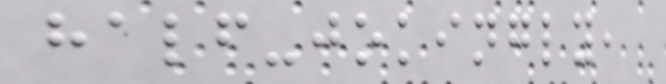half-jokingly,
